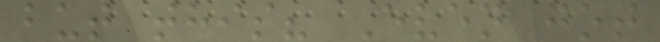but this? Even got
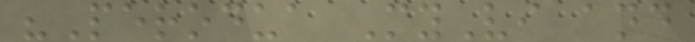"Perodua MyVi and
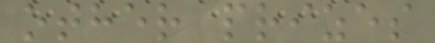other prizes
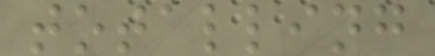totalling
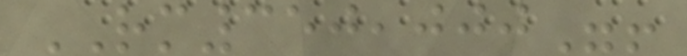RM350,000"!
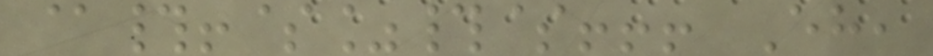@#!$%#$!!! Eh,
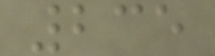235
